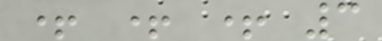+ + + 3
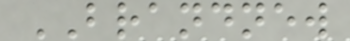BRANDNEW
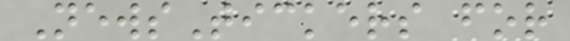NewsTickers for
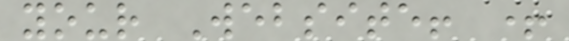your Website! +
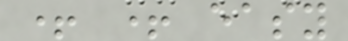+ + easy
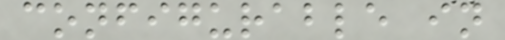configurable in
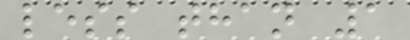less than 1
